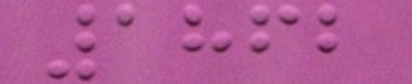1862
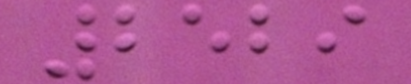2529
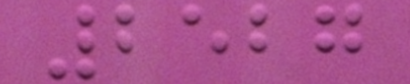2527
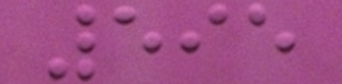595
